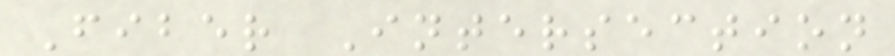Fiber Intersection
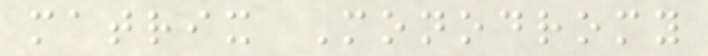matrix Monodromy
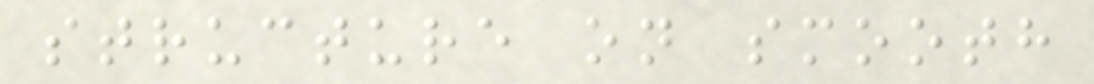structure on smooth
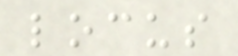locus
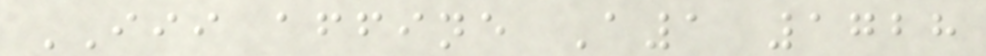III affine A1 1728
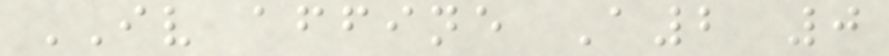IV affine A2 0
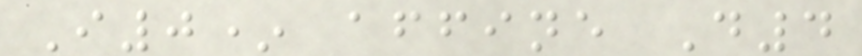I0* affine D4
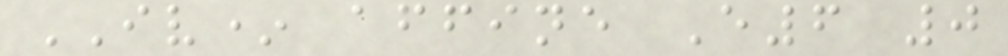IV* affine E6 0
